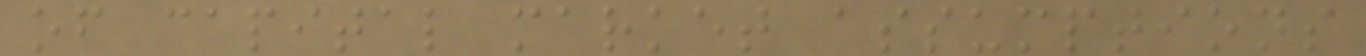of capital market assumptions
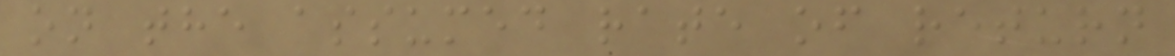on the assumed rate of return
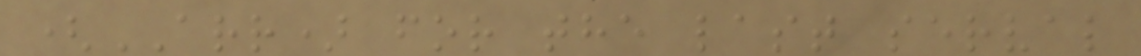(ARR) for the last serval
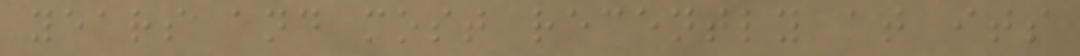years and most recently at its
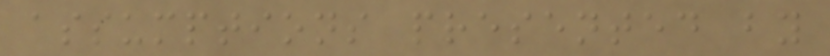assumptions presented by
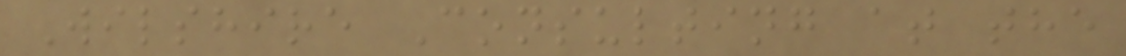Wilshire Consulting at the
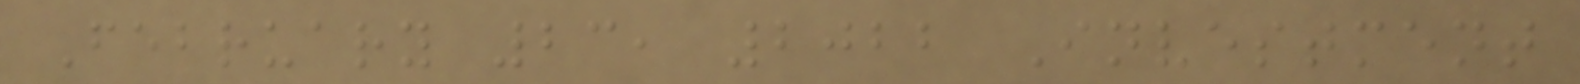February 23, 2022 Investment
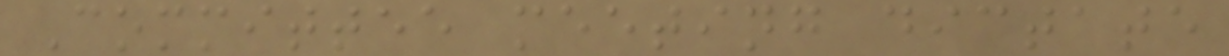Committee meeting dictate
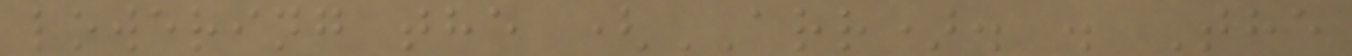lowering the (ARR). . The
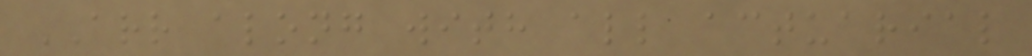ARR along with all actuarial
